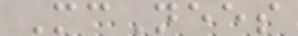McNees
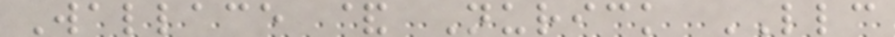Wallace & Nurick LLC
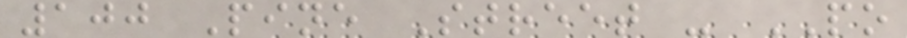100 Pine Street - PO
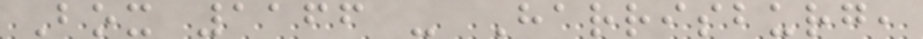Box 1166 - Harrisburg,
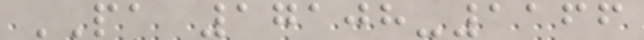PA 17108-1166
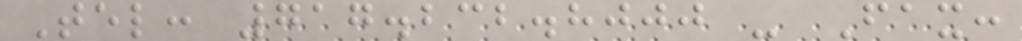Tel: 717.232.8000 - Fax:
